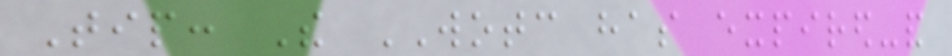Tip: The WOTC has expired-and
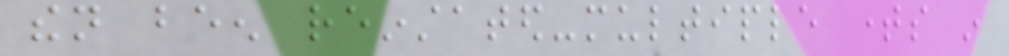then been reinstated-multiple times in
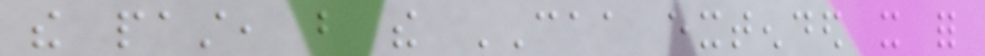the past, but the CAA extended it for
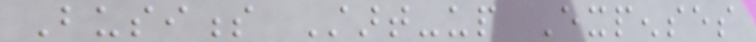Business Start-up Expenses
